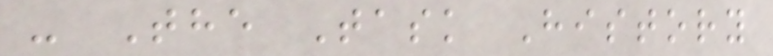- The Task History
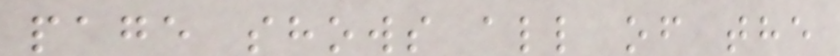page shows all of the
